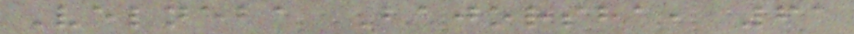Velneba Bajorsha, 61
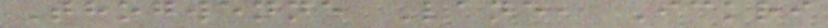Thogwenne Lane, Ickri
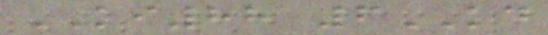KI88 6KD
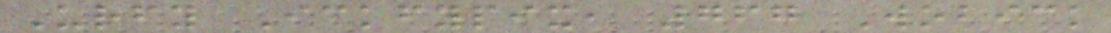Urfy Ickfypix, 767 Wobick
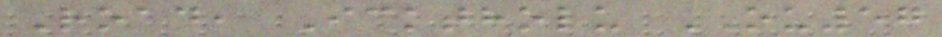Road, Icktholu OU57
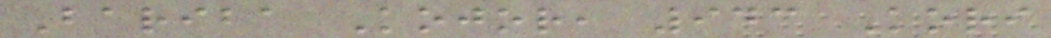Bariba Kojor, 943 Kori
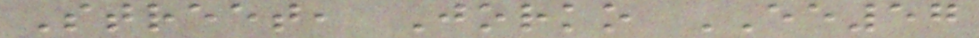Street, Jorko EE57
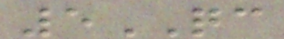5QC
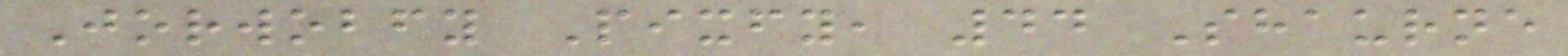Jorwobfy Pixfy, 44 Shaurne
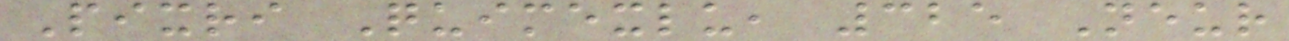Pixri Quimexlu, 325 Neur
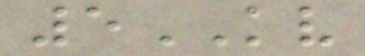5KV
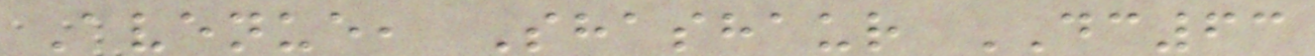Avenue, Shashaur DC63
